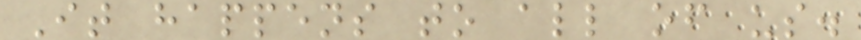It happens to all of us.
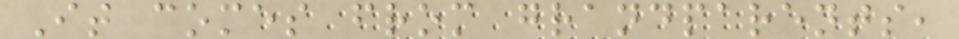It comes from grandparents,
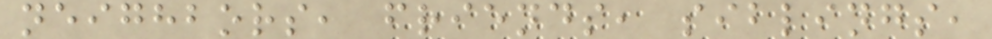neighbors, friends, siblings,
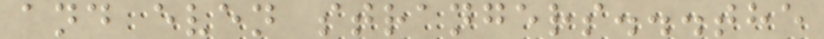and even strangers...the
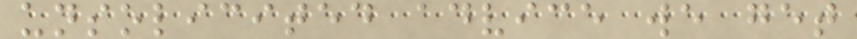unsolicited advice we get
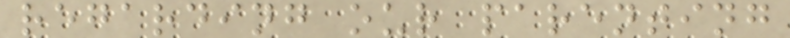regarding our parenting
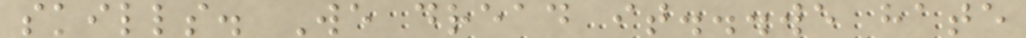skills. We dread it...we hate
